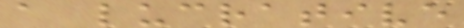a lucrative
